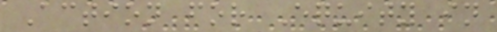Action for Equity in
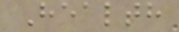Health
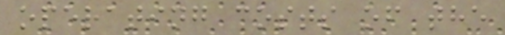operating costs of the
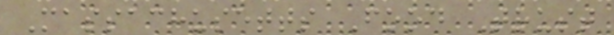Massachusetts Food Trust
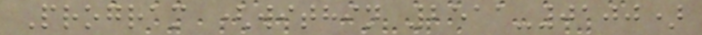Program (within 2511-0100)
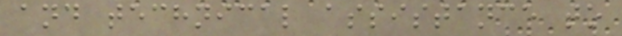and technical assistance to
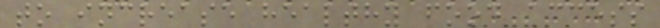to increase healthy food access
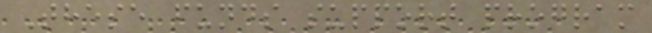These funds support program
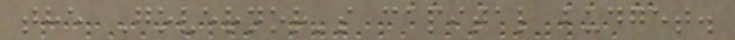the Governor's capital budget.
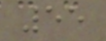55
